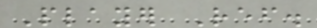Player Ref.
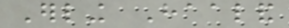Erling Haaland
